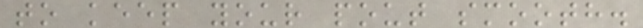to keep your pout smooth.
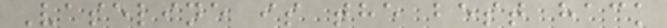Vaseline is the best hack
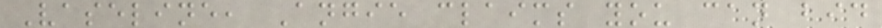Vaseline, Angie claims you can bid
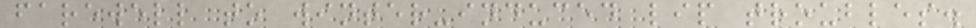farewell to winter-induced lip troubles.
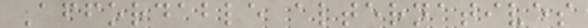Affordable alternatives
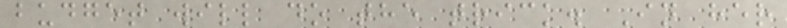budget will do the trick. In her
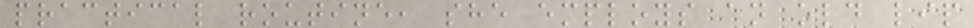practical routine, she employs an old lip
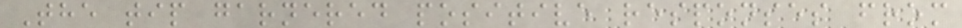The tip garnered positive responses from
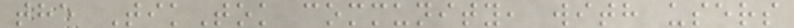the TikTok community, with users
